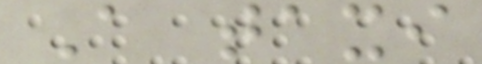A taxi
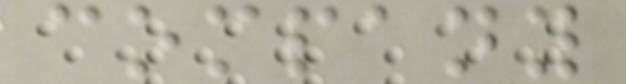company
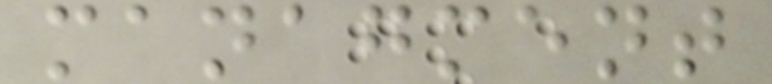managment
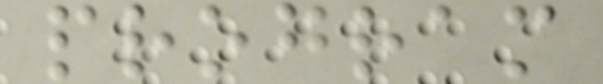program
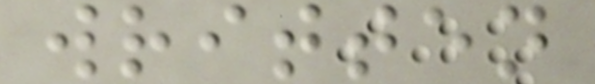written
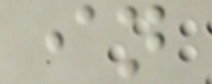in
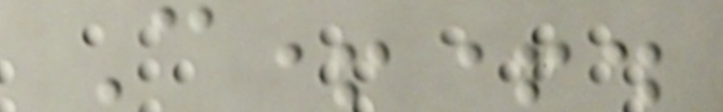C++.
